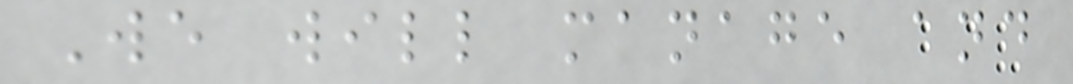We will manage and
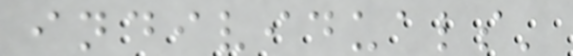individuals'
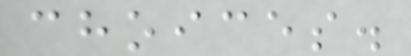choices.
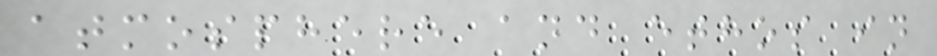atmosphere and ethos in
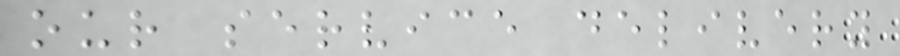our service delivery
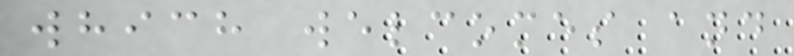which welcomes and
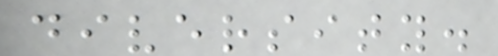diversity.
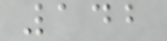142
